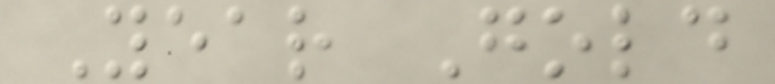Year Gold
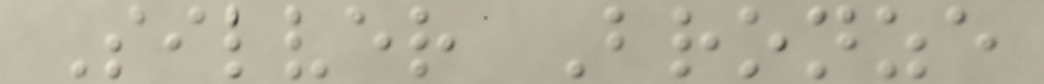Silver Bronze
